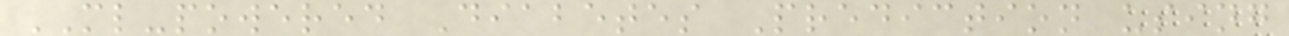ML-powered Diabetes Prediction using
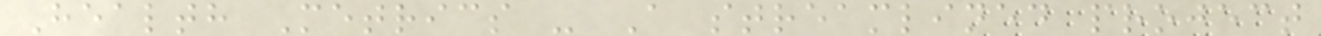Health Metrics - A streamlined project
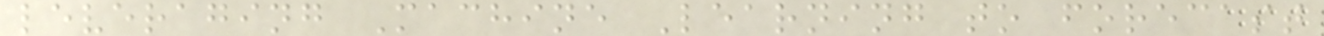leveraging Machine Learning to forecast
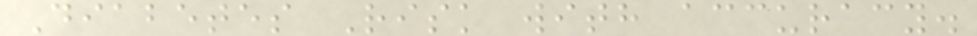Diabetes Risk with accuracy.
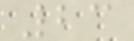23
